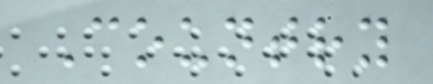Country
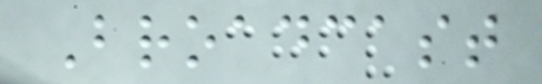Broadcast
